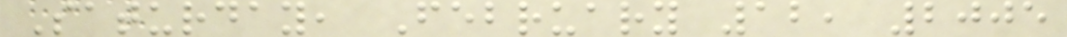Saturday, February 12, 2005
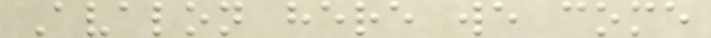Avalon here we come
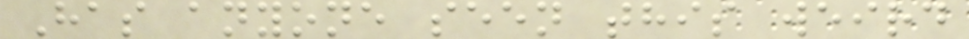Has anyone seen this weird
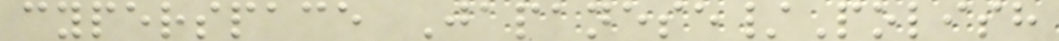cyperspace Japanese/Polish
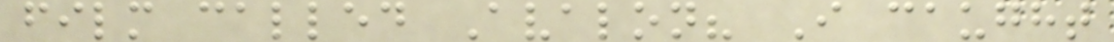film called Avalon? I caught
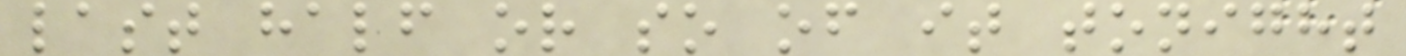last half or so of it tonight
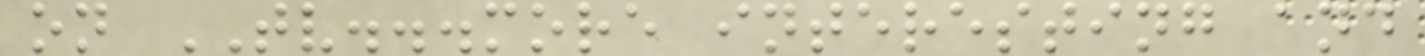on TV...more interesting and
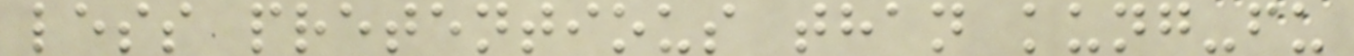less pretentious than kung-fu
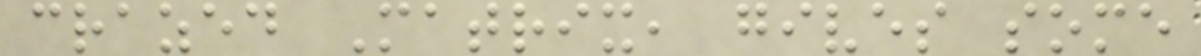crazed Matrix, gives some
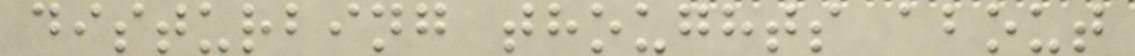disturbing thoughts about
